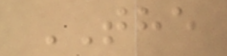THE
